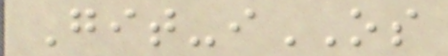Git-iOS
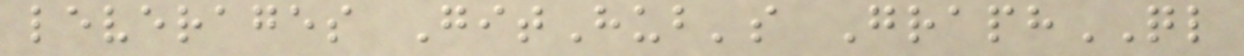leverages GitHub's GraphQL
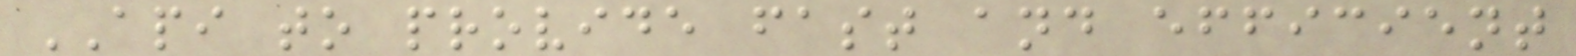API to provide fast and efficient
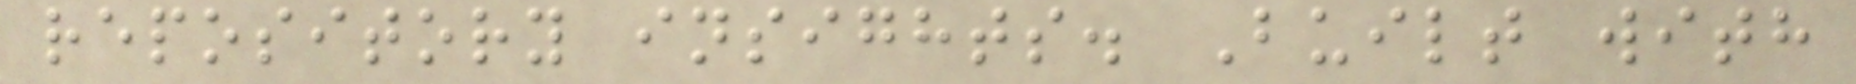repository insights. Built with
